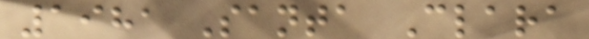1981 Santa Clara
